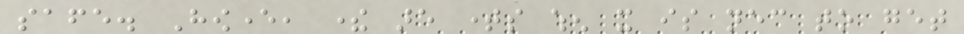safe. However, there are times when it is necessary to get
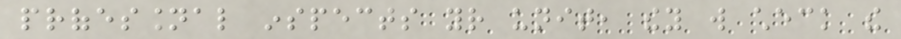professional inspects your unit, they will check the
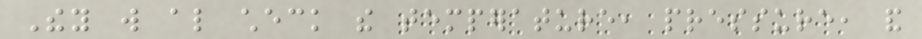They will also check the temperature, pressure, and
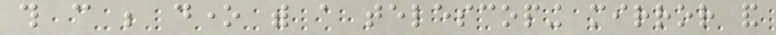this can be done with a telescoping mirror and
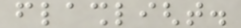flashlight.
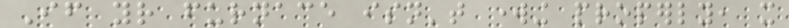If your furnace isn't working properly, it
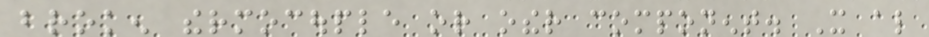broken thermocouple or other component. It also
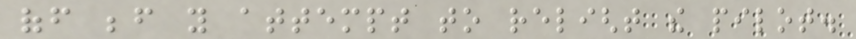off before you attempt to relight the pilot.
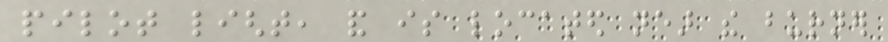pilot light, and is located near the burner
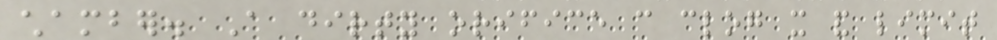chamber. A dirty orifice can clog it and limit
